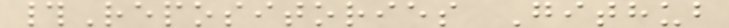#Repositories Github
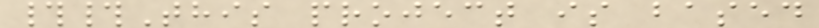##This project is based
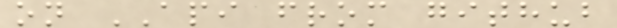on API from github
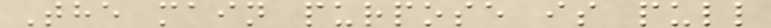The main purpose is pull
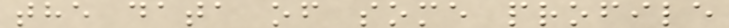the data of some profile
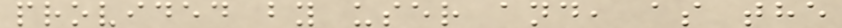provided by user and, as the
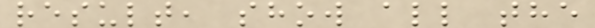result, show all the
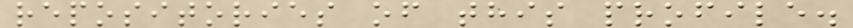repositories of this profile.
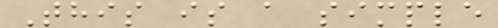This is a simple
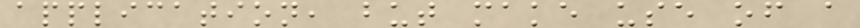application, but make use of a
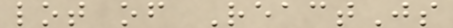lot of ReactJs
